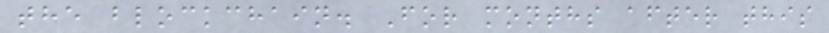the blockchain. For months after this
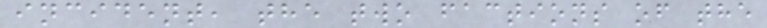incident, the two factions of the
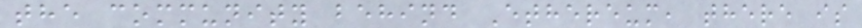the community behind Ethereum, there is
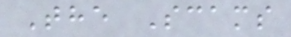The Scams
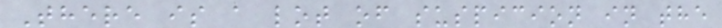There is a lot of suspicion in the
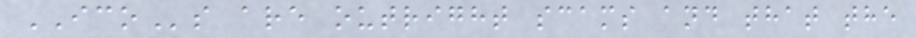ICOs are outright scams and that the
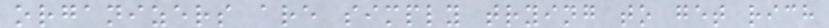organizers are simply trying to get rich
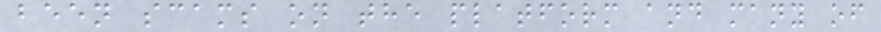been scams on the platform and many of
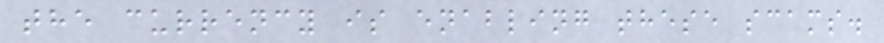the currency is enabling these scams.
